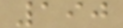190
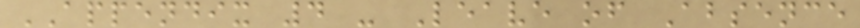APPENDIX 4 - Leave of Absence
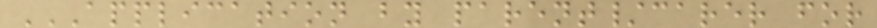APPLICATION BY PARENT/CARER FOR
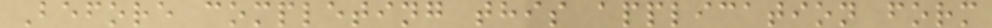Before completing this application form
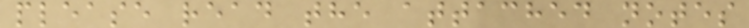please read the attached notes
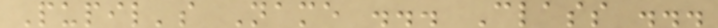Pupil's Name ... Class ...
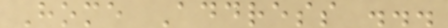Home Address ...
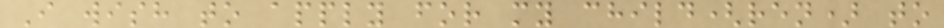I wish to apply for my child(ren) to
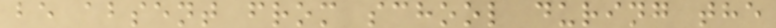be absent from school during the
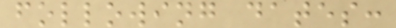following dates:
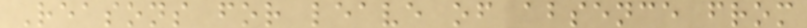Reasons for leave of absence from
